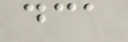dca
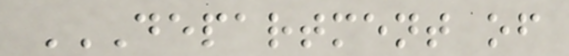DEPARTMENT OF
